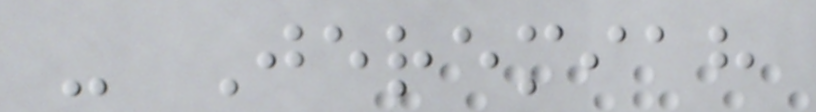- Jeremiah
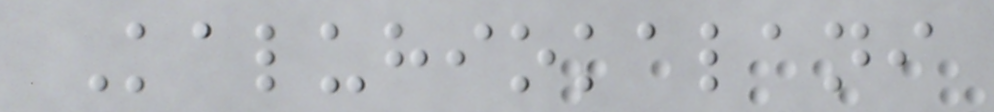Kaluhiokalani
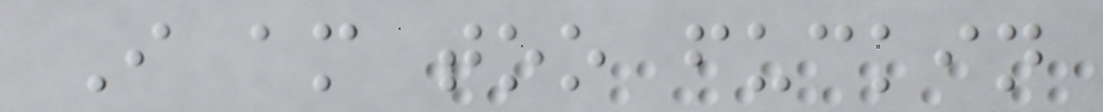I am too fuckin
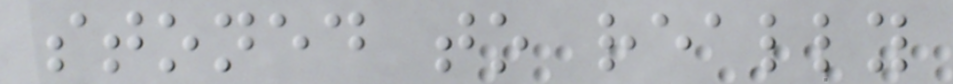stoned to really
